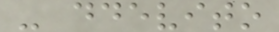- ddevito
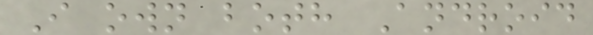I own both Android
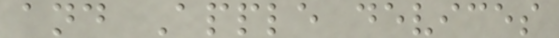and Apple devices
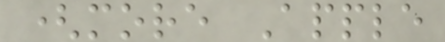(more Apple
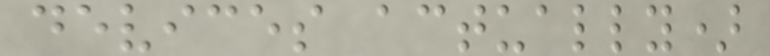devices actually)
